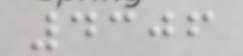4306
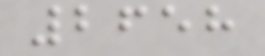2658
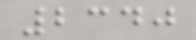2340
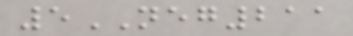5NEG211
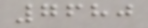7680
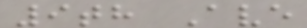9th Ave
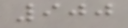900
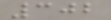302
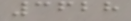3628
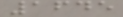1645
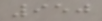950
